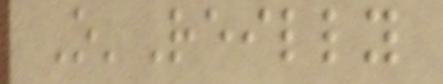O'Reilly
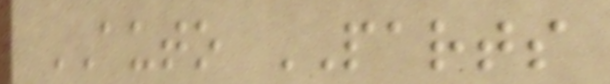AUTO PARTS
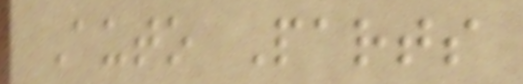Auto Parts
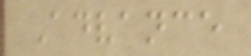Advance
